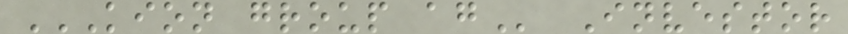KION GROUP AG Investor
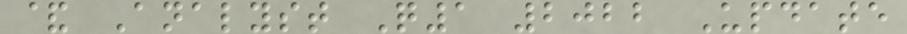& Analyst Q1 2022 Update
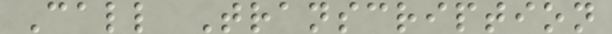Call Transcription
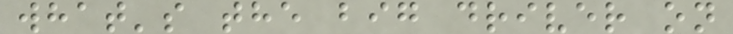what's the big driver on
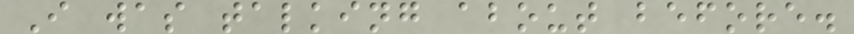I was talking about before.
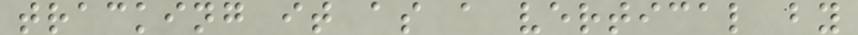tracking it as a vertical by
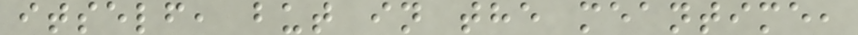itself, but in the meantime,
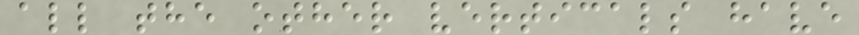all the other verticals have
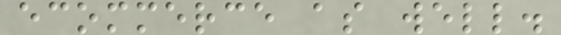ecommerce as well.
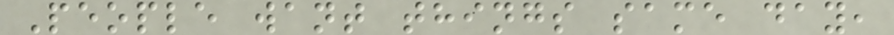People want things same day,
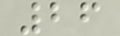26
